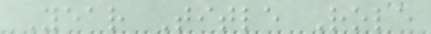Year Title Role
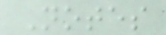Notes
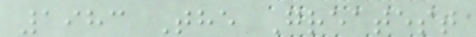1983 The Greatest
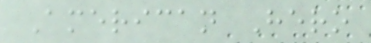American Hero
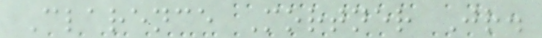Clarence Mortner Jr.
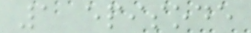1 episode
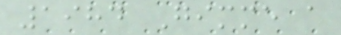1984 Gimme a
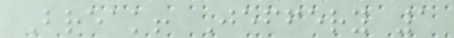Break! Jeffery 1
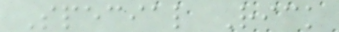Special Rick
